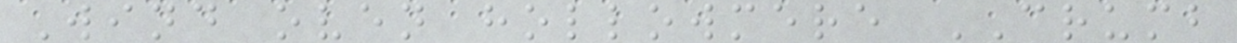Wind oven hollowmere CRUMB
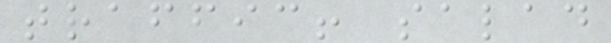traffic! salad
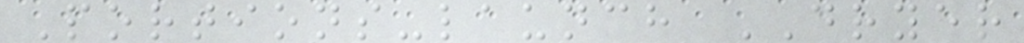Portions-launch DRYER
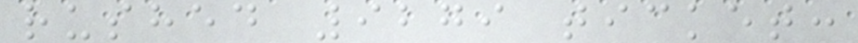rushed 9279 ticket:
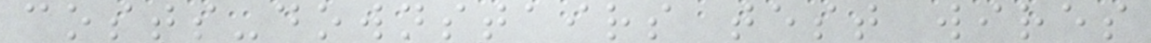costs-downstairs test wires
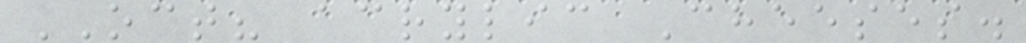OCT? acrylic Cheeses.
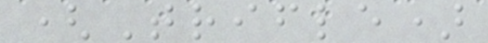(Trifle)
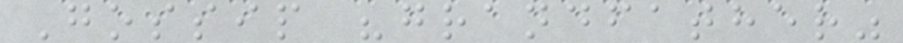Gossip "grandfather"
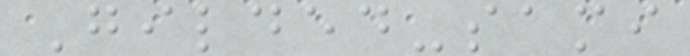Gilded-sami
